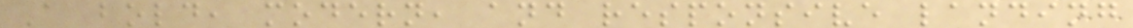A bold, modern, and responsive landing
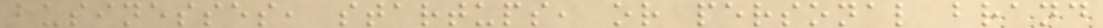businesses, startups, or personal brand
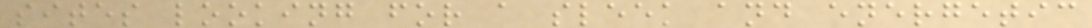sites looking for a sleek and energetic
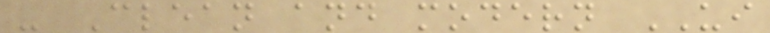- Clean and modern UI
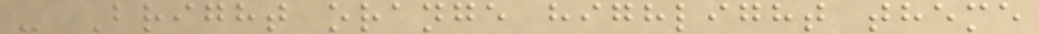- Bright orange highlight theme
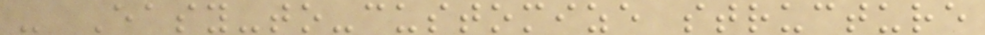- Easy-to-customize structure
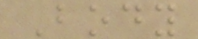Body
